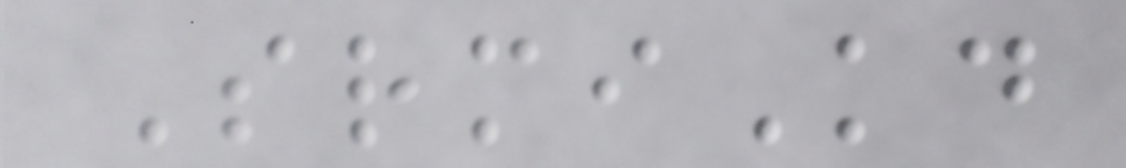SrmiKd
